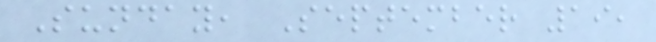Sunday, September 19,
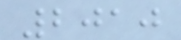2010
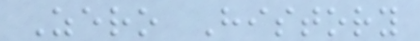Zero History
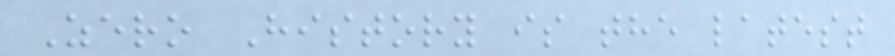Zero History is the latest
